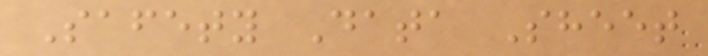Safety Data Sheet
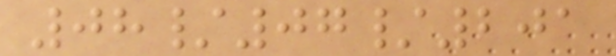08/07/201
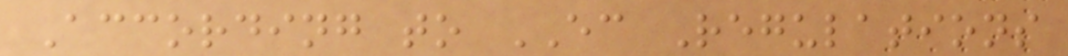According to EC Regulations
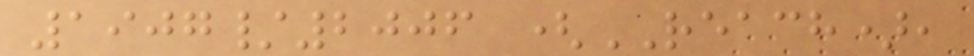1907/2006 (REACH),
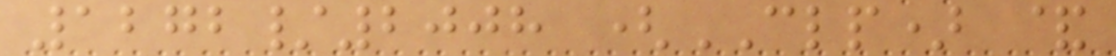1272/2008 (CLP) &
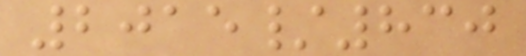2015/830
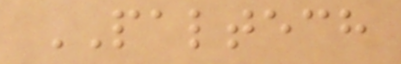PALTECH
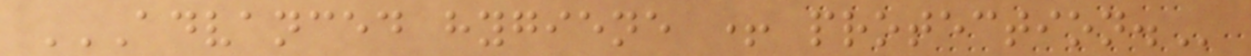ADVANCED HYGIENE + PROTECTION.
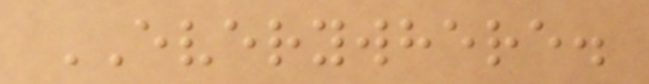EVERYWHERE.
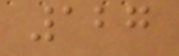127
